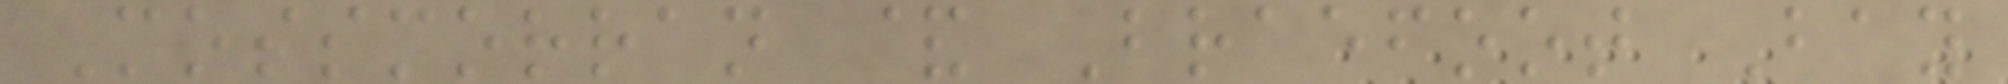Mossmorran & Braefoot Bay
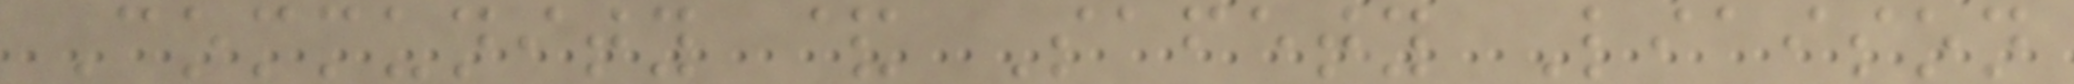Community & Safety Liaison
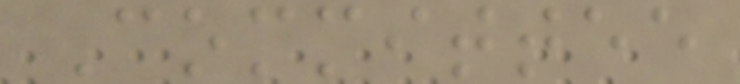Committee
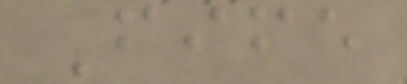Fife
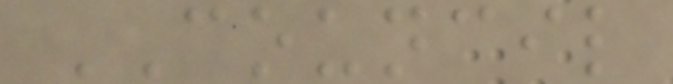COUNCIL
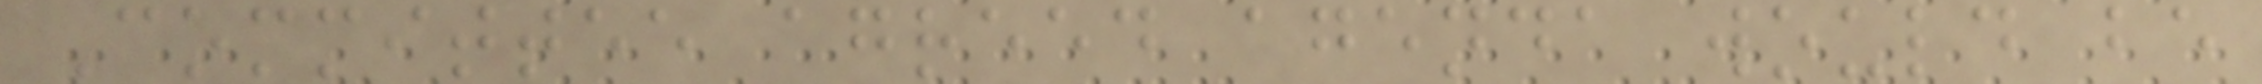Committee agreed agenda would be
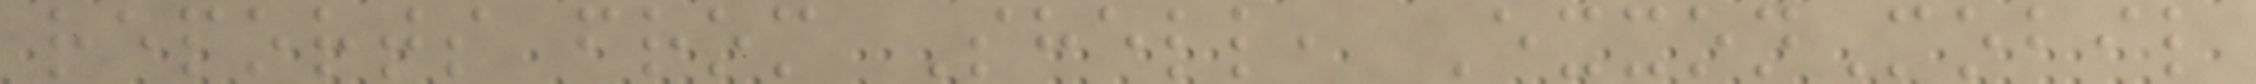reports from Shell, ExxonMobil
